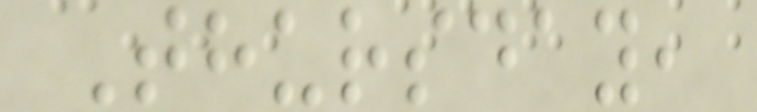Thursday,
